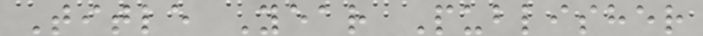Title Year Publisher
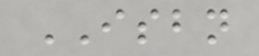ISBN
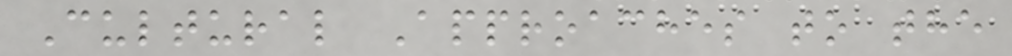Cultural Approaches to the
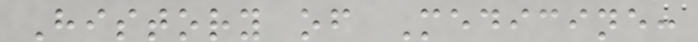History of Medicine:
